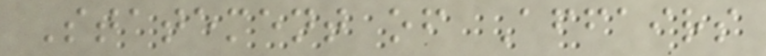Statement of Affairs
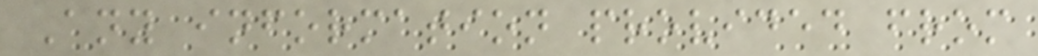Any information provided from
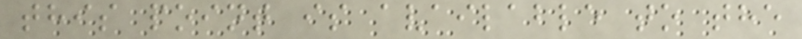this point is available to the
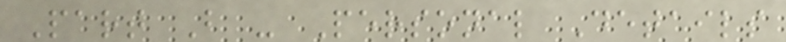Part B - Personal Details
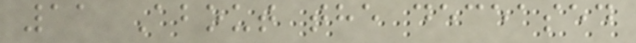11 About the deceased
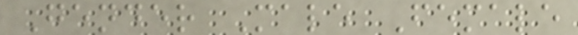Gender Male Female
